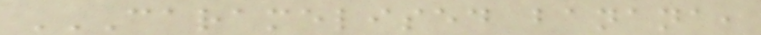CARAMELISED BANANA,
